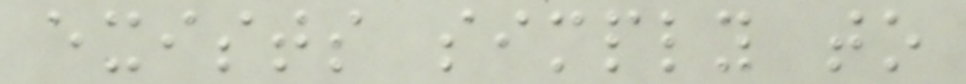exists simply to
